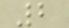2
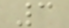3
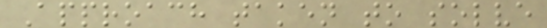Approach taken to solve
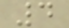4
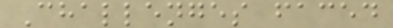Challenges faced
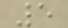5
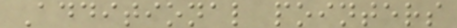Additional pointers
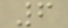6
